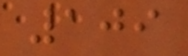109
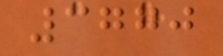3770
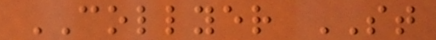COLLYER ST
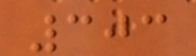303
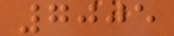7005
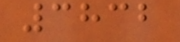3832
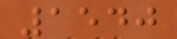1540
